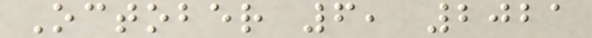October 6, 2021
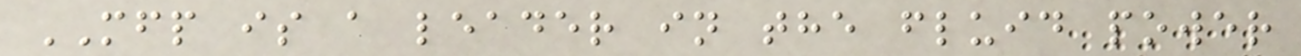MFP is a leader in the fluid power
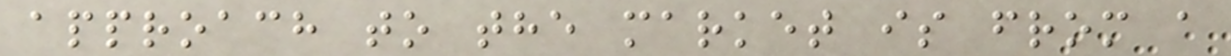approach to the market is from a
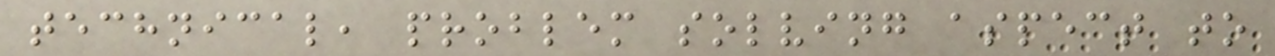technical, problem solving aspect to
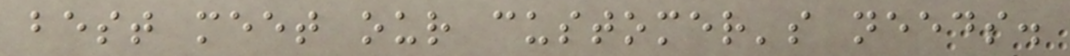best meet our customer's needs.
